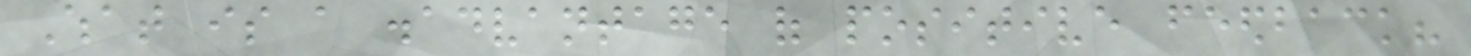What is a disadvantage of positive feedback?
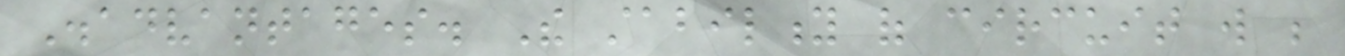Disadvantages. The stability of circuit will be
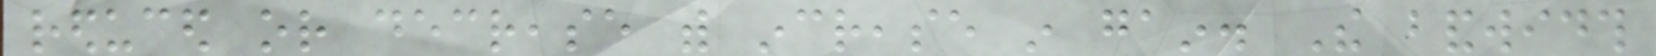reduced or decrease with increase in gain. The bandwidth
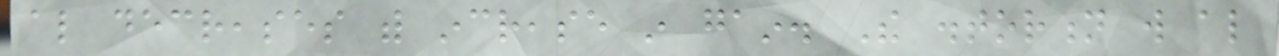also decreases with increase in gain. The distortion will also
